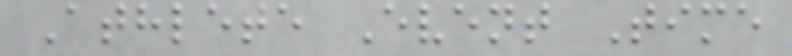Athlete Event Time
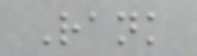Rank
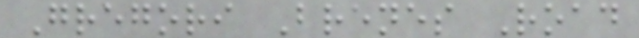Gregori Brenes Road
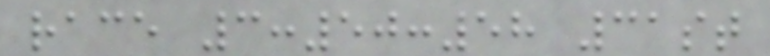race 3:50:58 31st
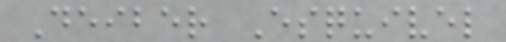Deiber Esquivel
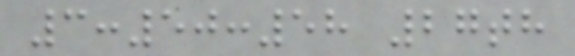3:50:58 27th
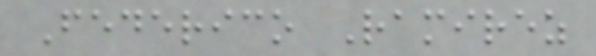Federico Ramirez
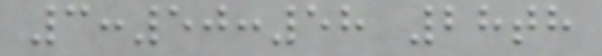3:50:58 28th
